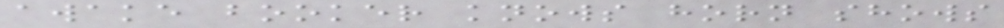awake booker knows horn shows
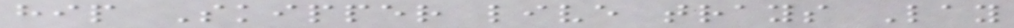hip Skipper live trays Lay
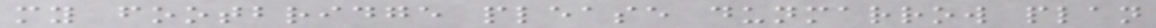my footbridge please dunmarrow plan
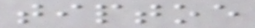tiptoe
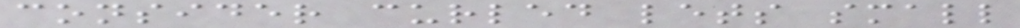consider curled lets small
